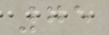75
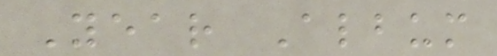Year Album
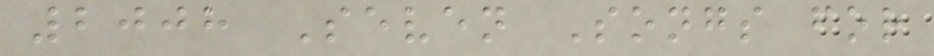2008 Seven Songs for
